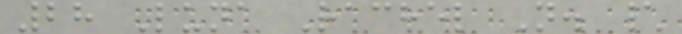28 Luna Rachel N. \
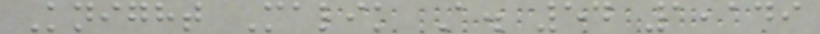Knight Malik A. 54 1,149
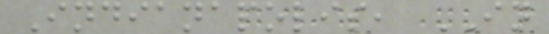Indianapolis, IN
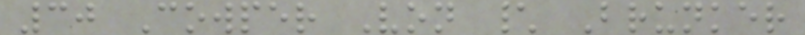30 Cowper Von \ Brunker
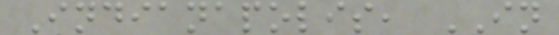Indianapolis, IN
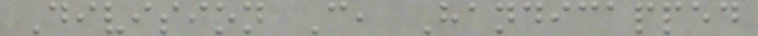Division C, Handicapped
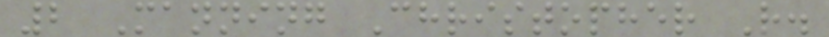2 Manning Christopher R.
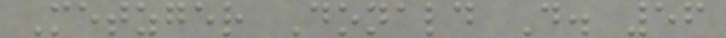Metzger Donald D. 56
